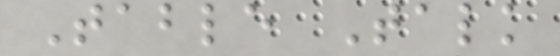Table Talk
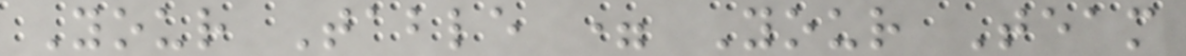Your Table = Your Team
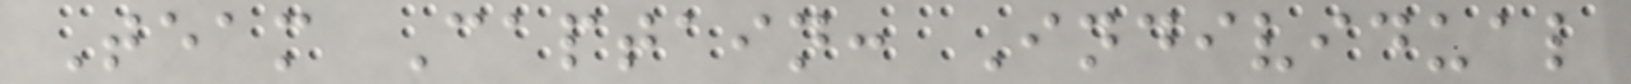Team Captain: Individual
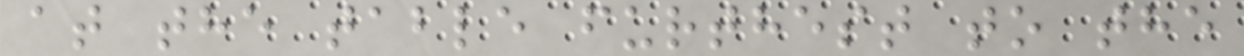at the table furthest to the
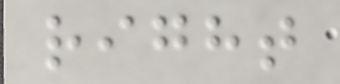right
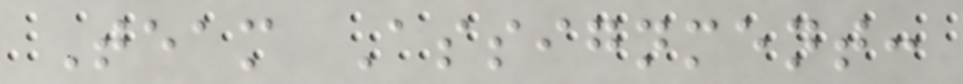Team Assignment:
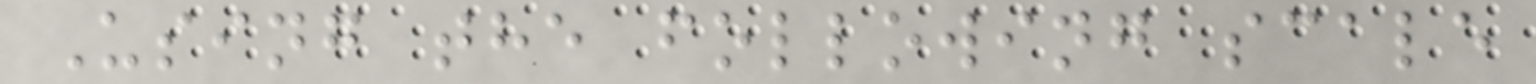Using the following scale
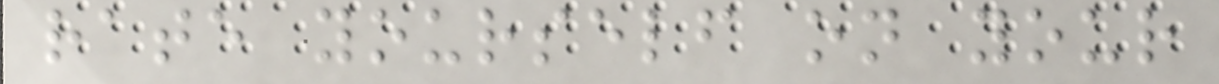rate yourself on your
